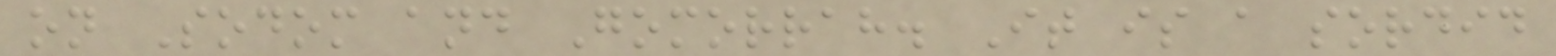on Sodom and Gomorrah. It is a sordid
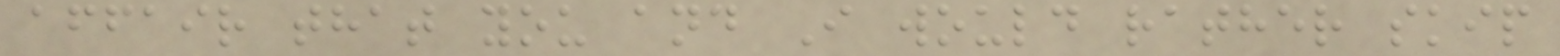affair that you and I would rather skip
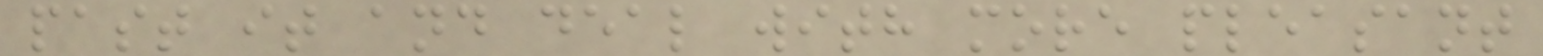past it and deal with more pleasant
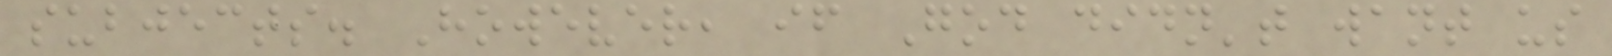subjects. However, if God didn't want us
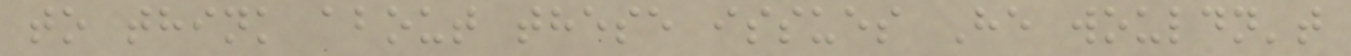to think about these issues He wouldn't
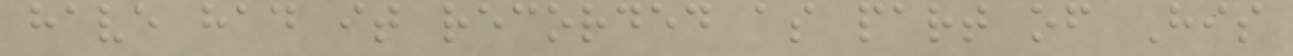have had it recorded as part of His
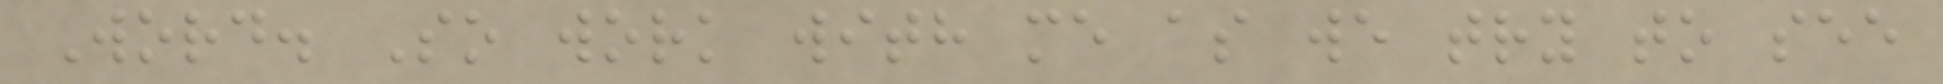Word. So work with me as we try to see
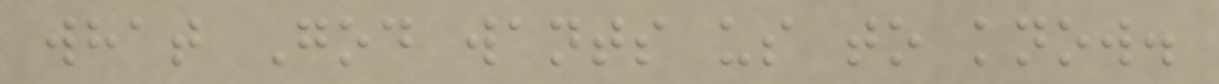what God wants us to know.
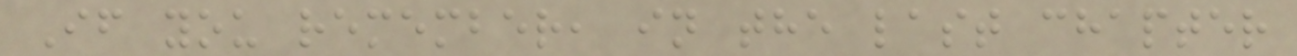If you remember, in the last chapter
